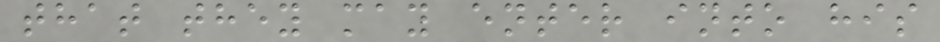that they may enter into his
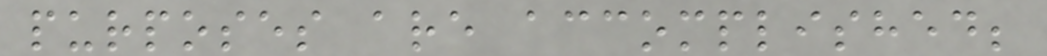purposes are accomplished;
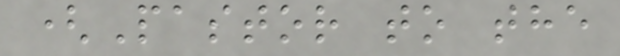(Pastor to the
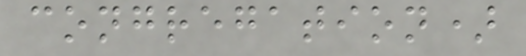congregation)
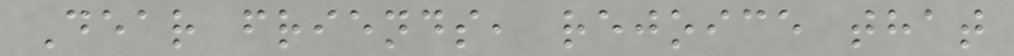Dear friends, rejoice that
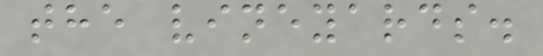the vineyards.
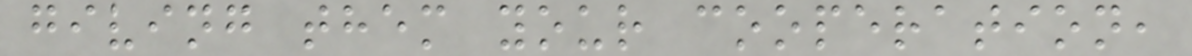giving them your cooperation,
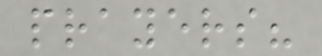prayers?
